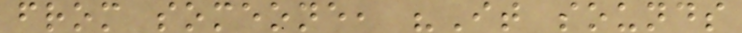from someone, "It sounds
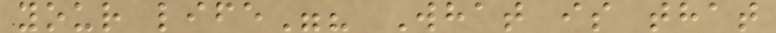your life"? What is that
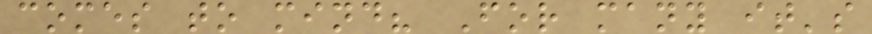comes to mind? For many it's
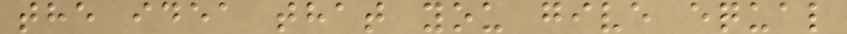the idea that you give equal
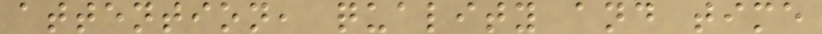attention, quality and time
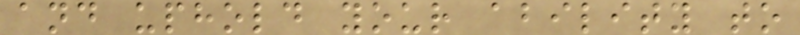and uphold your ability to
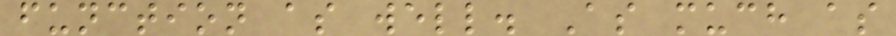function as well. As much as
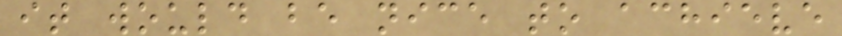it would be nice to achieve
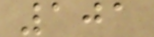101
